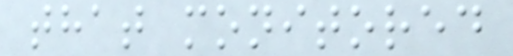that monitored
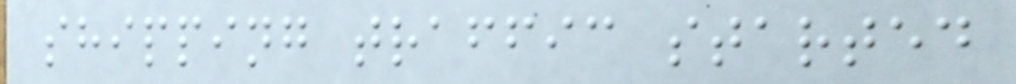shipping traffic started
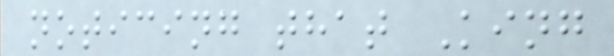noticing that King
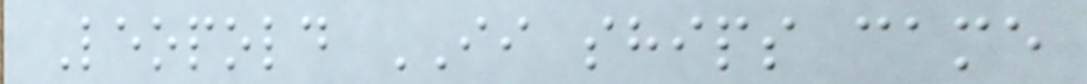Leopold II ships came
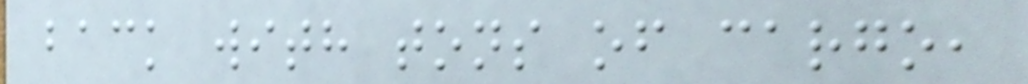back with tons of cargo,
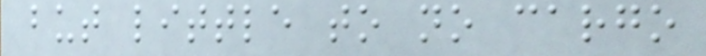but little to no cargo
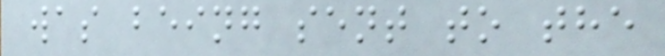was being sent to the
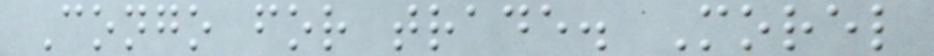Congo for trade. Morel
